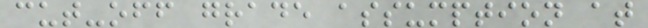cut-off grade assumption at
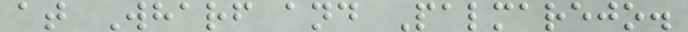at Wharf and Palmarejo.
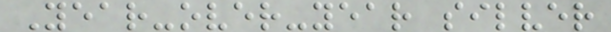Year-over-year silver
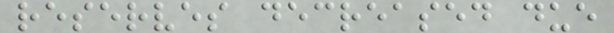reserves decreased due
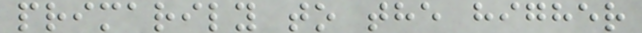primarily to the higher
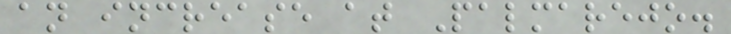an increase at Palmarejo.
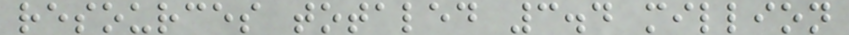resources totaled 3.4 million
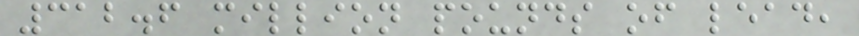312.6 million pounds of lead,
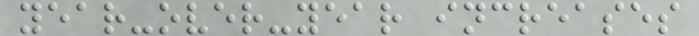year-over-year increases
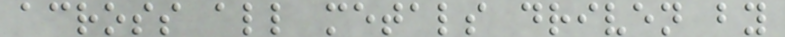across all metals driven by
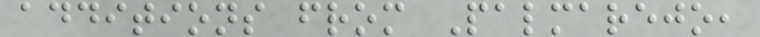additions from Palmarejo,
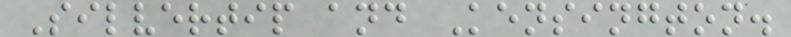Silvertip and Kensington.
